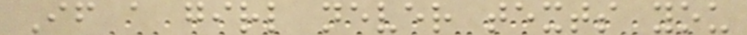If a girl never texts you
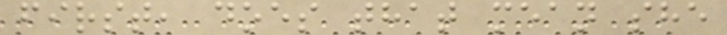first, does that mean she
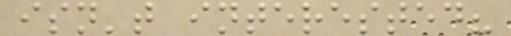isn't interested?
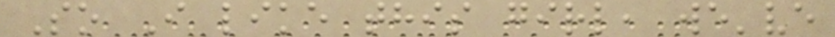So I like this girl, we've
